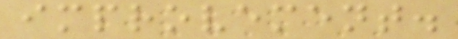improvement.
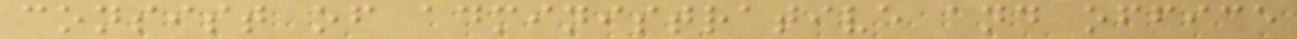consist of administrative and office
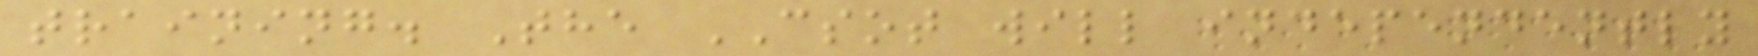training. The CSOT will independently
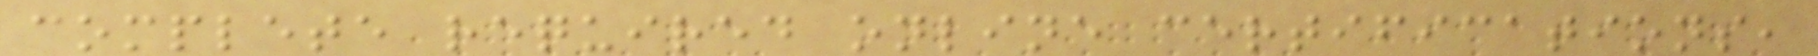complete required online certifications,
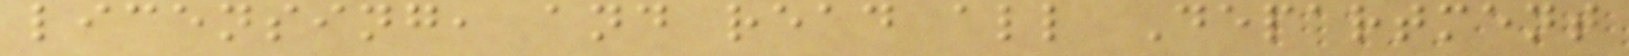licensing, and read all Department
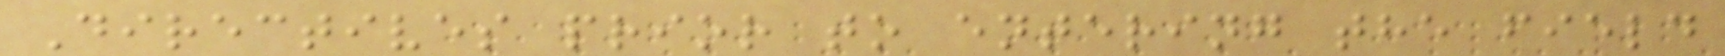Directives prior to entering the field
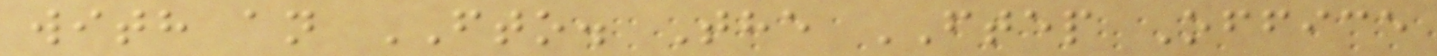with an FTO. The FTEP Office
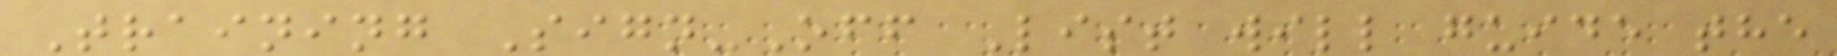Training Sign-Off List will guide the
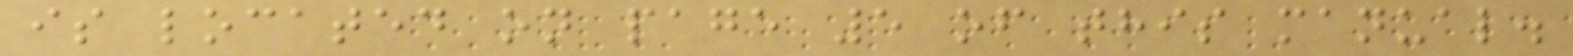is located on page 5 of this manual.
